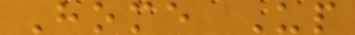Home Up
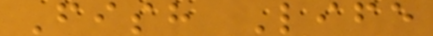Fish Life
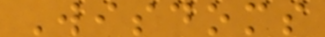Wisdoms
